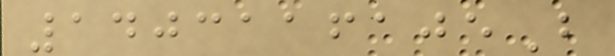1403116105B
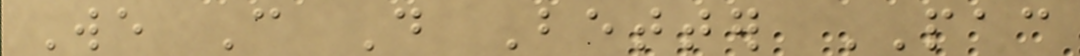We Can Do Better PAC
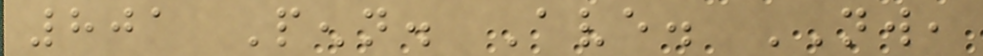801 Penn. Ave. NW,
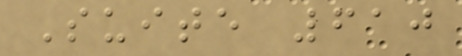Suite 610
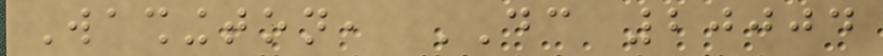Washington, DC 20004
